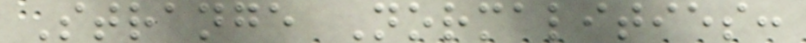Strange Normalities:
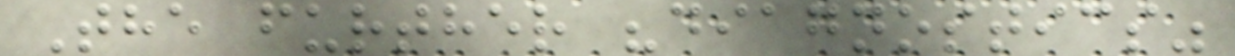The further "diagnostics"
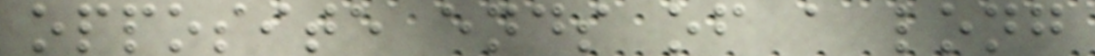opposite ends of a long
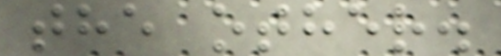the other.
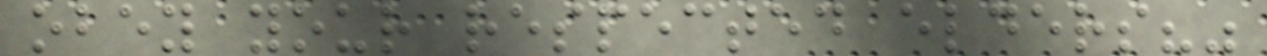obey your respected elders?"
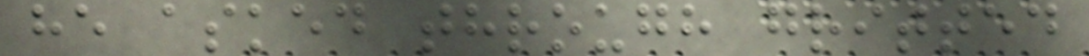he asked through gritted
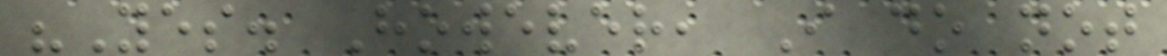"Yes. However, I do not
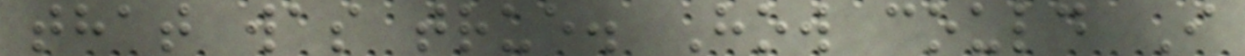that was true. How could I
